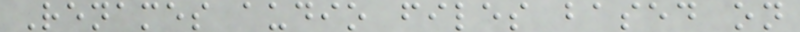Renames audio files based on
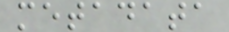metadata
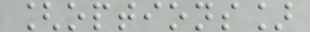[options]
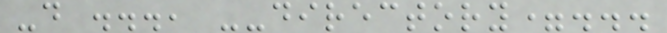-d ..., --directory=...
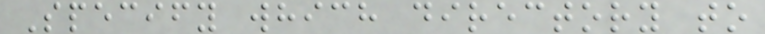Specify which directory to
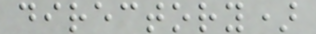directory)
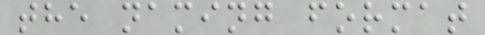the naming format
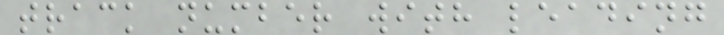track number with leading
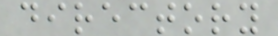directory
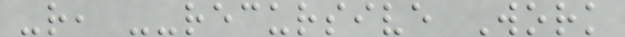-r, --recursive Work
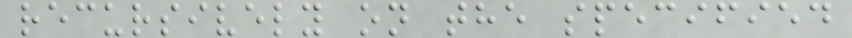recursively on the specified
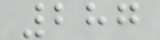287
